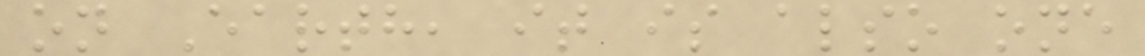on Earth, it is also one
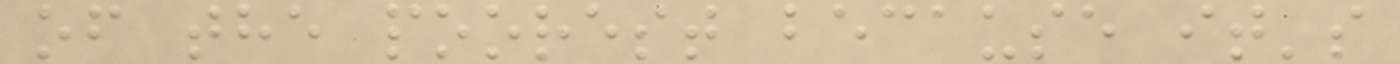of the poorest because it's
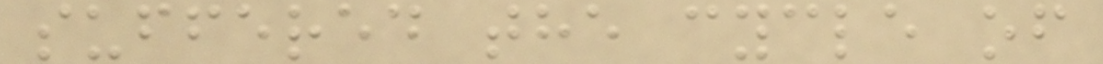suffered the cycle of
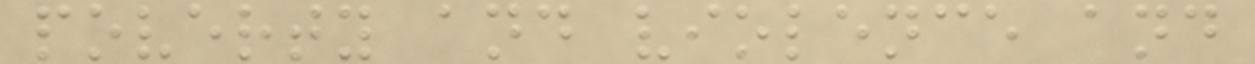poverty and violence and
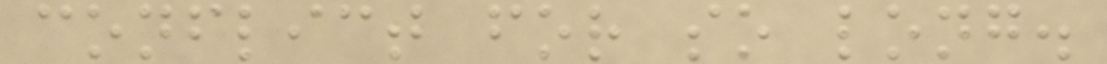conflict for so long.
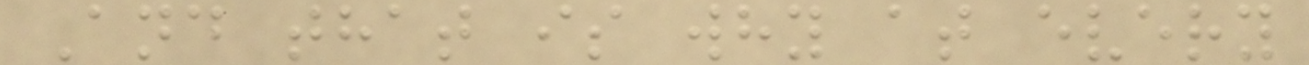And that is why at every
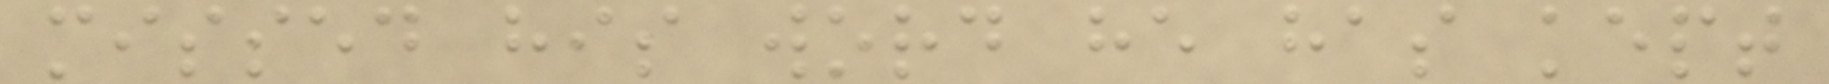missed his word he has kept
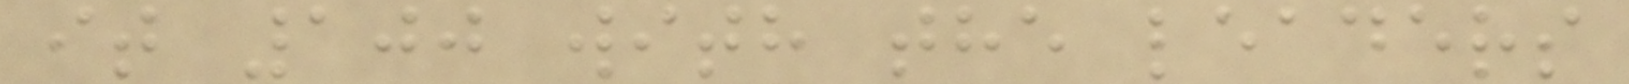it 100 with the leaders
